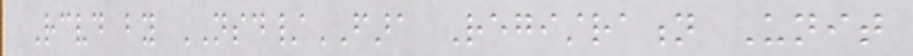Received by NSD/FARA Registration Unit
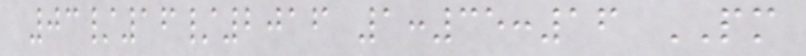03/16/2016 1:35:16 PM
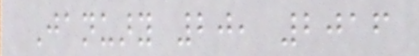January 20, 2016
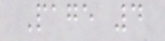Page 4
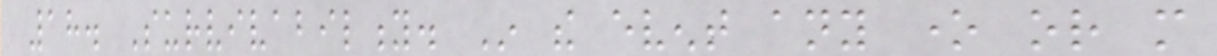18. Survivability. In the event any one or more
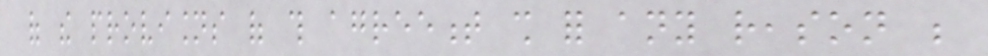of the provisions of this agreement shall for any reason be
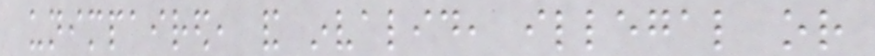unimpaired, and invalid, illegal or
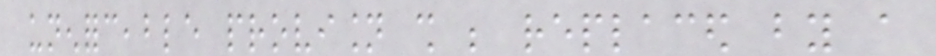unenforceable provision shall be replaced by a
